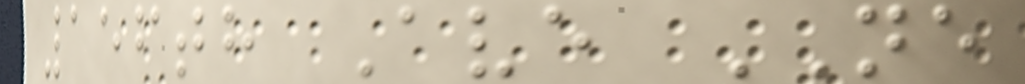156th Ave NE
